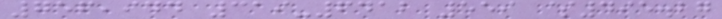756,944 319-6412 559 $495.27
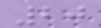20
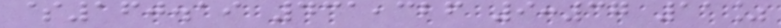$160.19 431,326 9:37 11%
